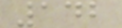142
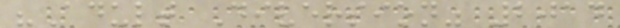"Adult Diversion" 2014
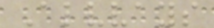Alvvays
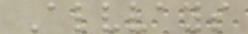Alvvays
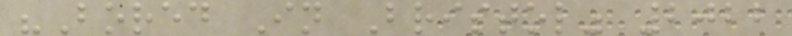"Bored In Bristol" 2022
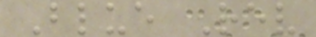Blue Rev
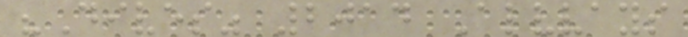"Dives" 2014 Alvvays
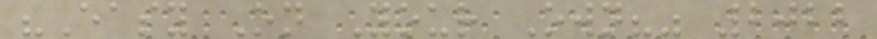"Easy On Your Own?" 2022
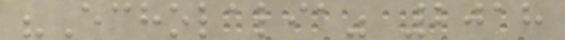"Echolalia" 2018
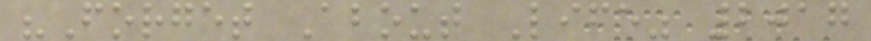"Forget About Life" 2017
